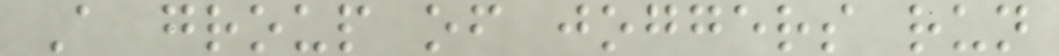A group of joggers run
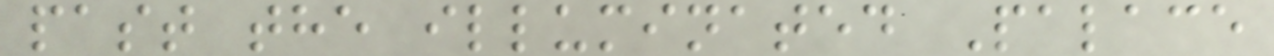past the illuminated Palace
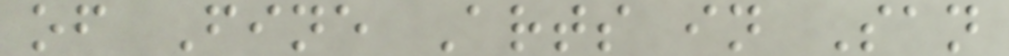of Fine Arts in San
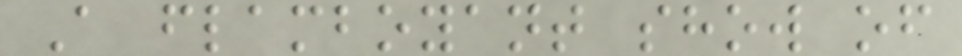A flamboyant show of
